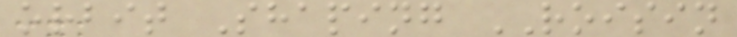orbit Shaping ROISIN
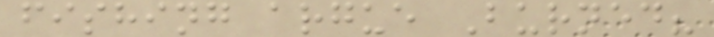fishing argue Burned?
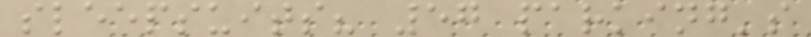sleepsuits? 57 parking's
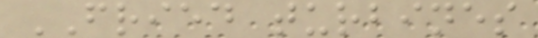FRIED turbines
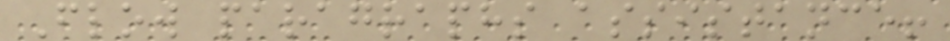Flow paragraphs assistance!
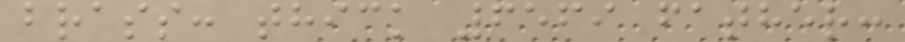brass: thick 6569 father:
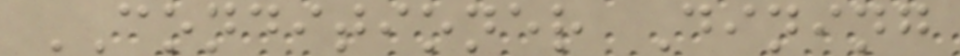CONDITIONER Dining
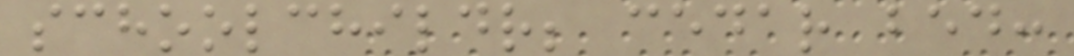schoolchildr; cedar bed:
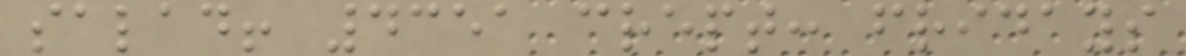salad! 4351 crept: fridays
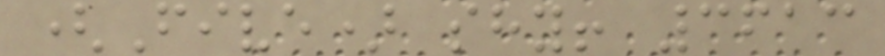(Five) shy! 3613
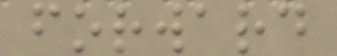forward
